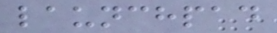launchpad
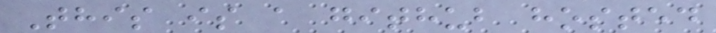This is a github hosted
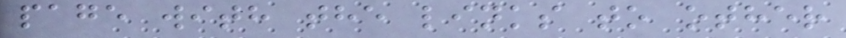page with the links to other
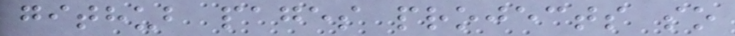github pages projects so
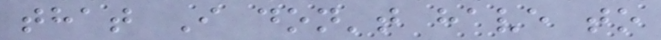that I don't have to
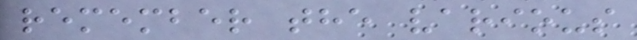remember the various
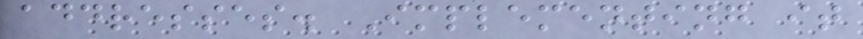addresses. Implementing it
